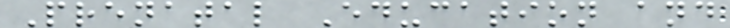Prenatal Education and
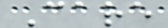Care
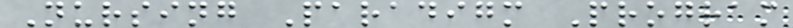Nursing Paradigm Program
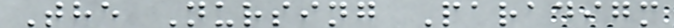The Nursing Paradigm
